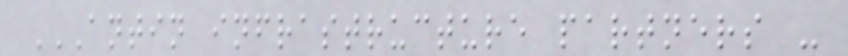ANTIN INFRASTRUCTURE PARTNERS -
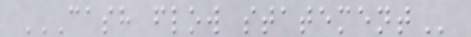CASH FLOW STATEMENT
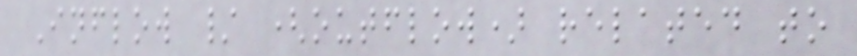Inflow / (outflow) related to
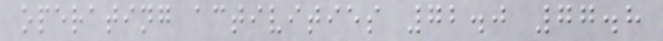operating activities 72.0 77.8
